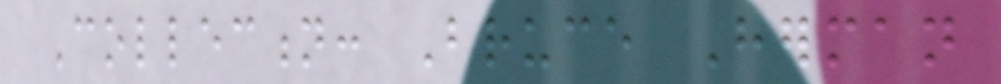Collection: Bruce Herman
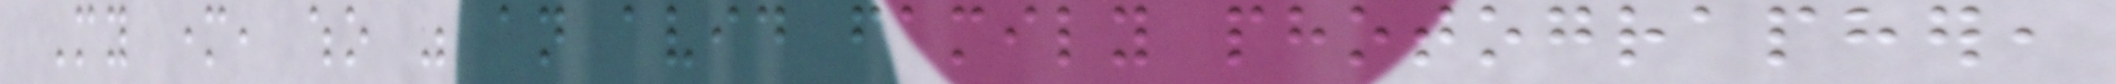My mother, who was an avid family photographer,
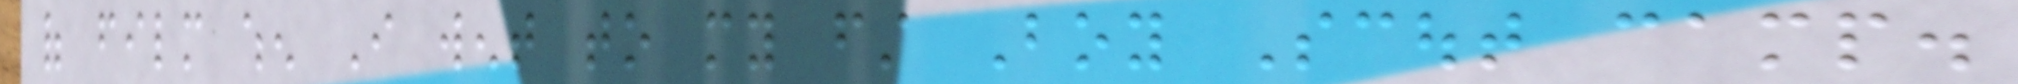of film when I went to my first Boy Scout camp.
